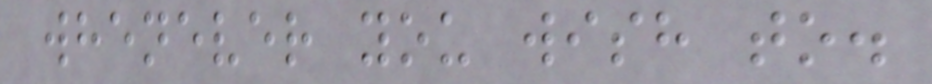whenever you wish to.
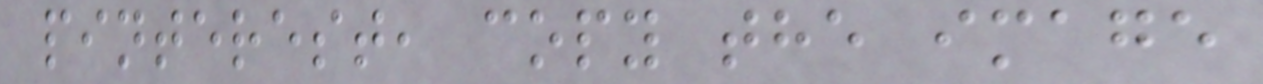pinterest, copy the image
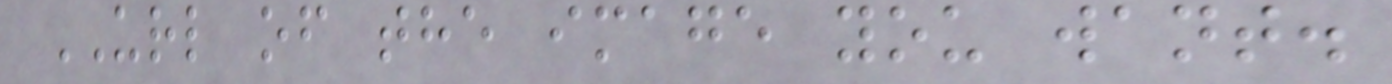URL of the image you want.
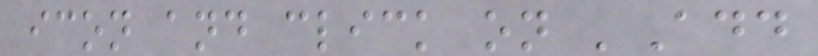icon and click on 'Add
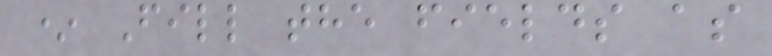* Fill the fields as
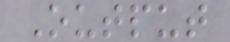Output
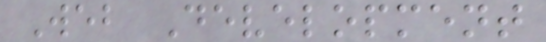Web Development
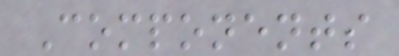Components
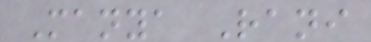Manya Rani
